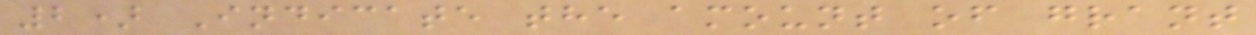2) Indicate the amount of grant
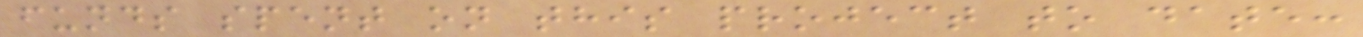funds spent on this project to date:
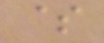$
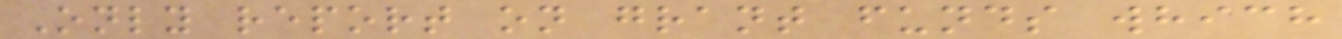Only report on grant funds which
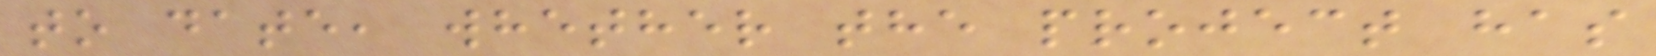to date, whether the project has
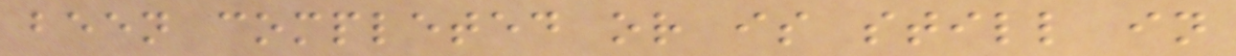been completed or is still in
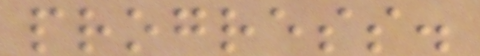progress.
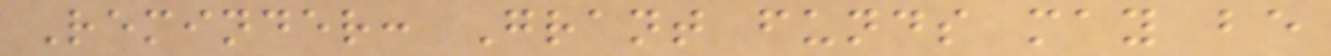Reminder: Grant funds may be
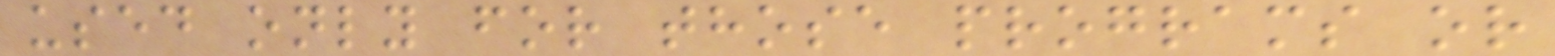used only for those programs or
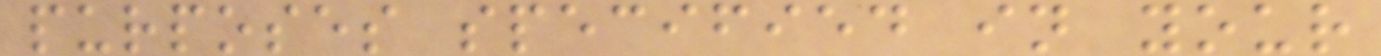purposes specified in your
